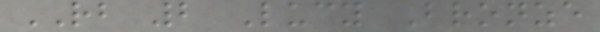RB 2 Lucy Bronze
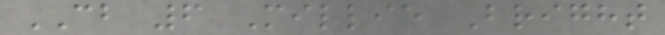CB 6 Millie Bright
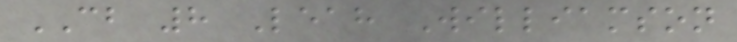CB 8 Leah Williamson
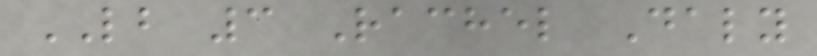LB 3 Rachel Daly
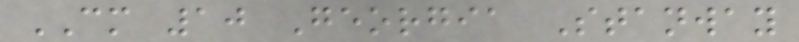CM 10 Georgia Stanway
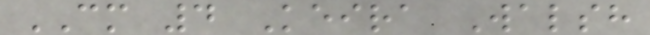CM 4 Keira Walsh
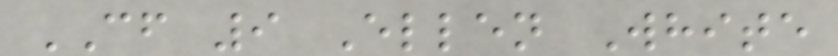CF 9 Ellen White
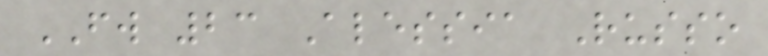FW 23 Alessia Russo
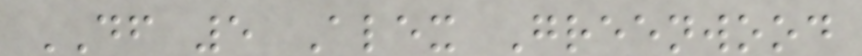DF 5 Alex Greenwood
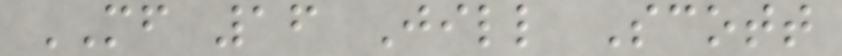MF 16 Jill Scott
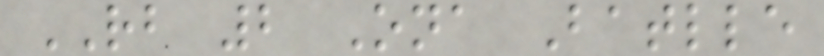RB 2 Ona Batlle
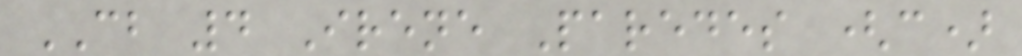CB 4 Irene Paredes (c)
